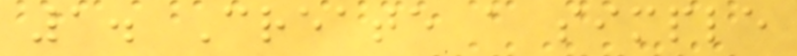1. Create a simple
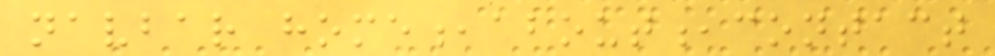navbar home,about,contact
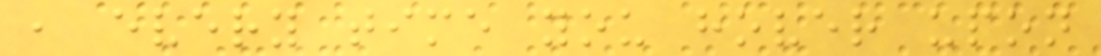, every time you hover upon
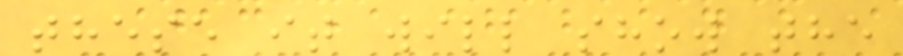these it will show the
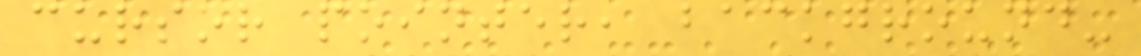cursor pointer, background-
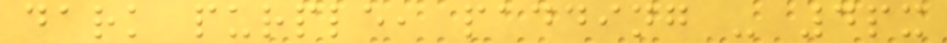dark purple, padding - 4px
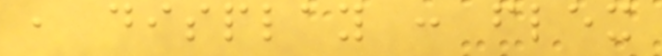, display : flex
